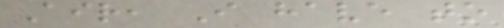Air, I have to
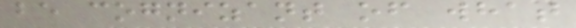be cognizant of what
